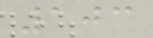103
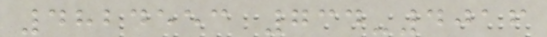4824553 734-4016
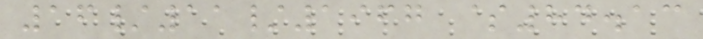16/11/1967 $84.13
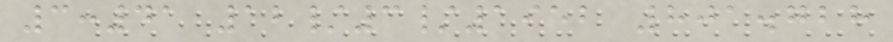3:41 12/3/1952 801.728
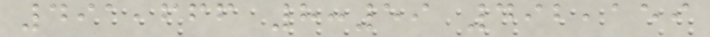491,666 8:59 492,159
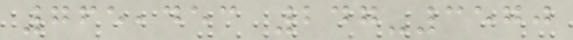765,453 247-3570
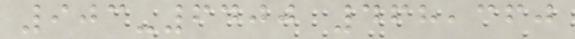903-6400 468,360
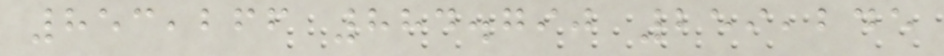853,266 884.790 259,245
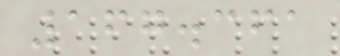167.361
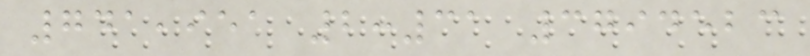741,951 2:31 3794523
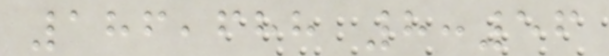186,688 8:56
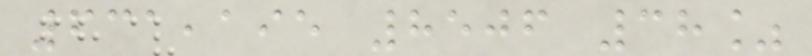631,195 8506 38%
